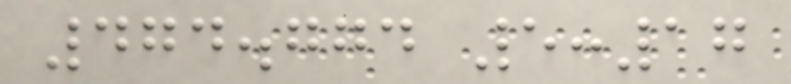474.774 5:17
